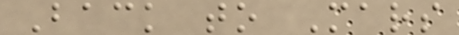Back to Mars
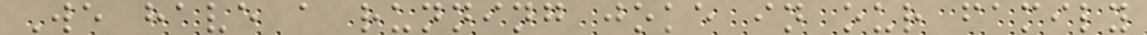We have a running joke in our family
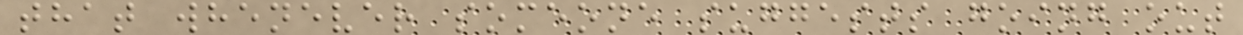that whenever someone suggests going out
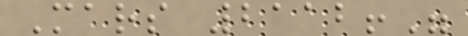Mars 2112!"
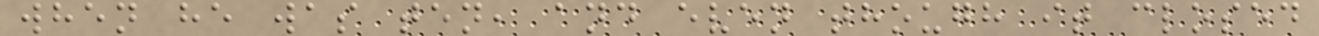when he was ten, and even though it closed
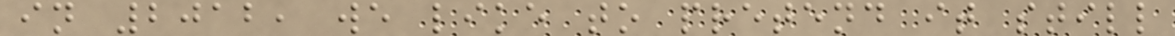in 2012, we like to pretend it still
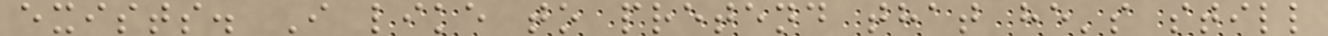exists. I like to pretend that he's still
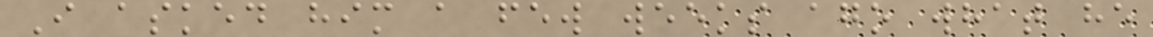I asked him a few weeks ago what he
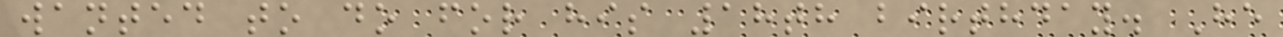wanted to do for his 18th birthday. He
